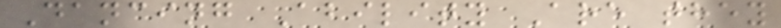Dancing Ability Are they
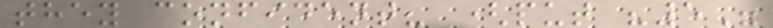they confident? (put "5"
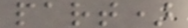part)
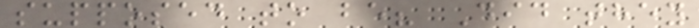supposed to be? Did they
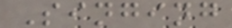Singing
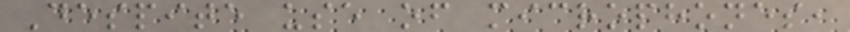Despite use of microphones,
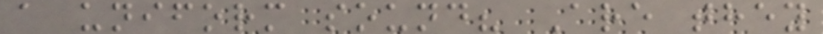a uniform sound? Are they
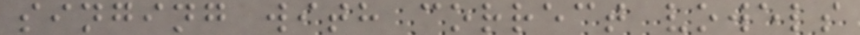singing with correct vowels
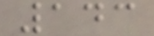143
